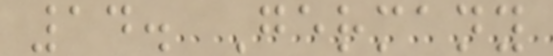14. Germany
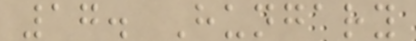17. Hungary
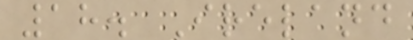18. Ireland
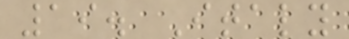19. Italy
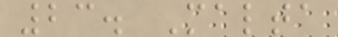23. Malta
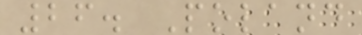26. Poland
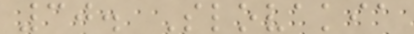30. Slovakia
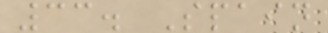33. Spain
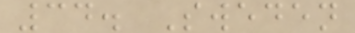34. Sweden
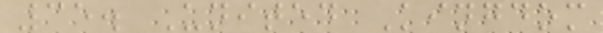35. United Kingdom
